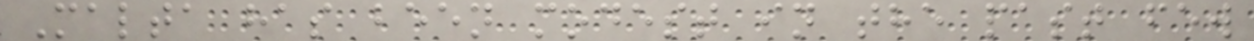Malta has been modest in the past few
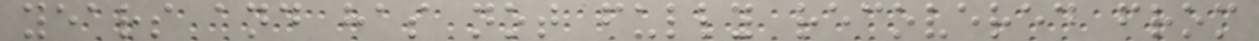years and has not fully recovered from
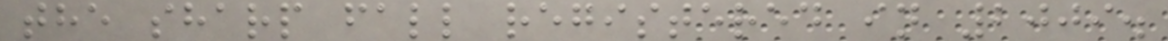the sharp fall registered in 2009.
